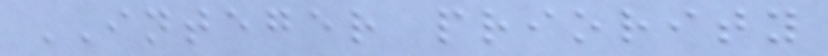INTEGER priority
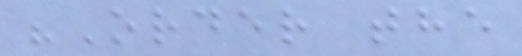"Order the
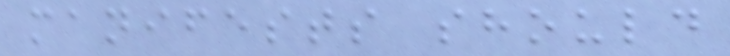manifests should
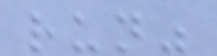run"
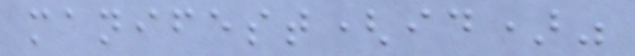manifest(id)"
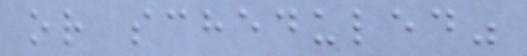or scheduled"
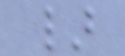}
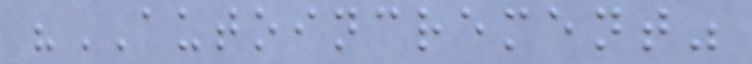"AUTOINCREMENT"
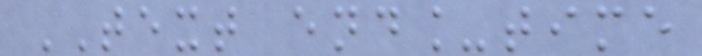TEXT end_time
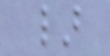}
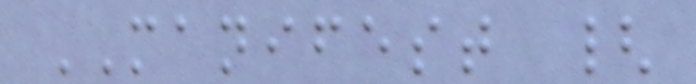MANIFEST {
